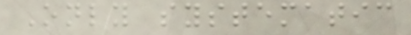Only systematic
